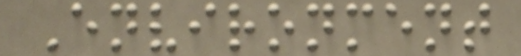Environment
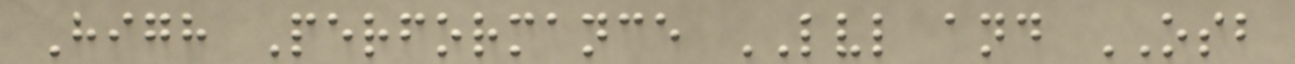High Performance LVL and OSB
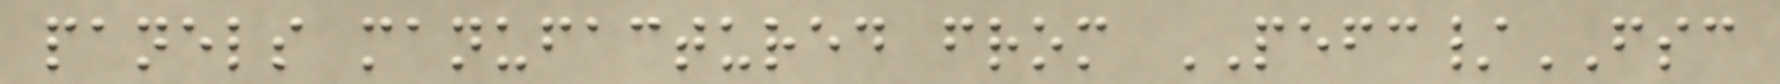panels manufactured from PEFC/FSC
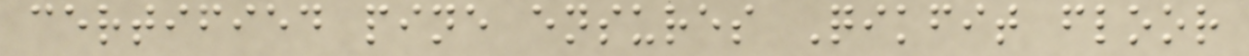certified pine ensures Qikfit floor
